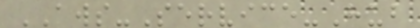AWS-Service-Hub
